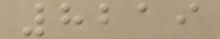8219
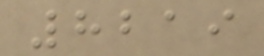8219
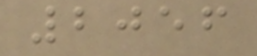2056
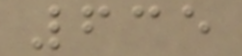635
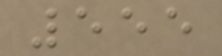555
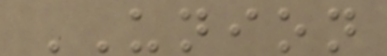UNION
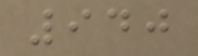940
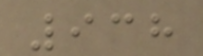938
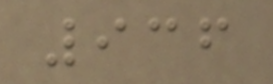936
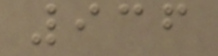936
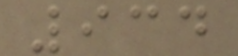934
